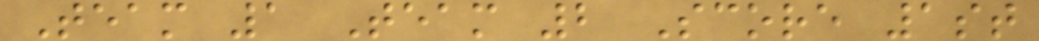Team 1 Team 2 Score 1st
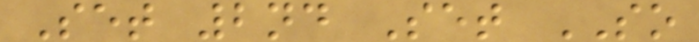Set 2nd Set SO
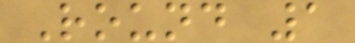Round 1
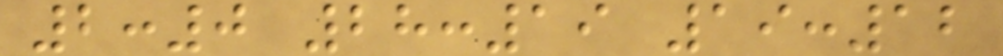2:0 28:19 19:12
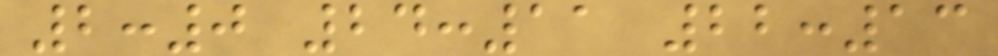2:0 24:11 22:13
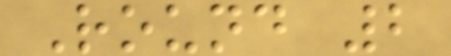Round 2
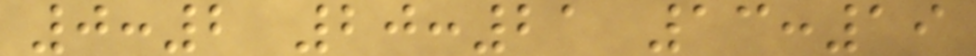0:2 20:21 13:19
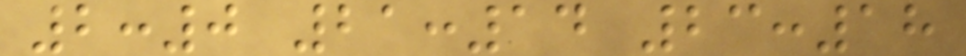2:0 21:14 23:18
